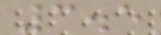3.5
